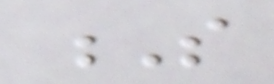S
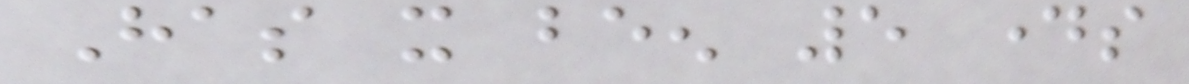Has it been 5 days
